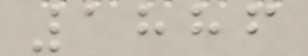1886
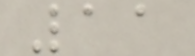11
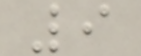9
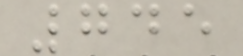745
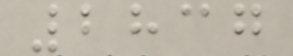2837
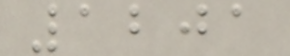1201
